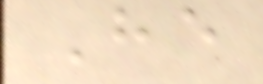He
